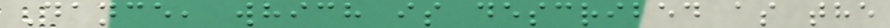Dance, which is described as the
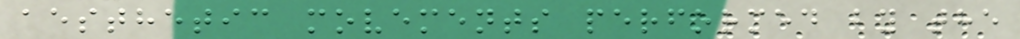aesthetic movements performed by the
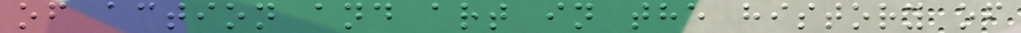of action and art in the history of
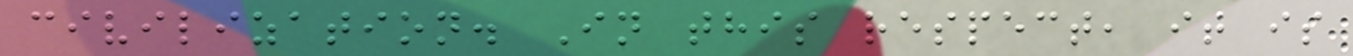civilization. In this respect, it is
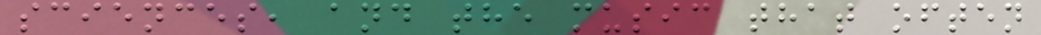sciences, and the music that often
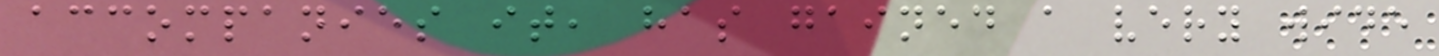accompanies it, has gained a very wide
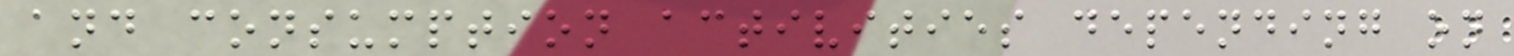and consumption activities depending on
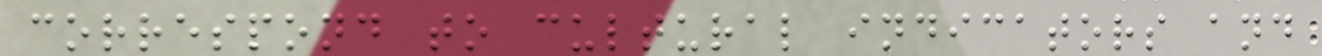correspond to cultural indicators and
